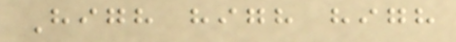High high high
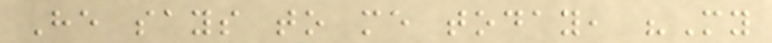He says to me today, "My
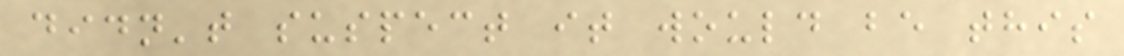didn't suspect it would be this
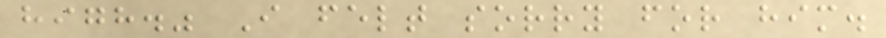high." I felt sorry for him.
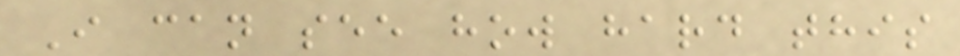I can see how hard this
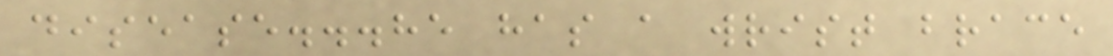disease...he has a wrist brace
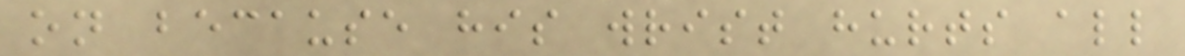on because his wrist hurts all
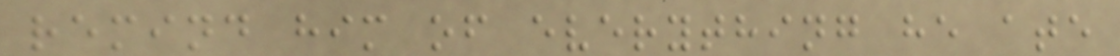remind him of everything he ate
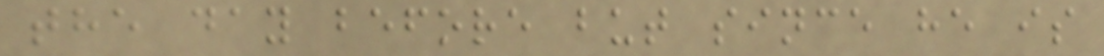the day before but since he is
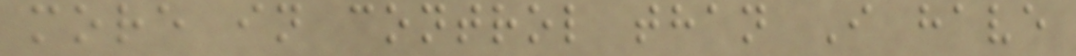more in control than I have
